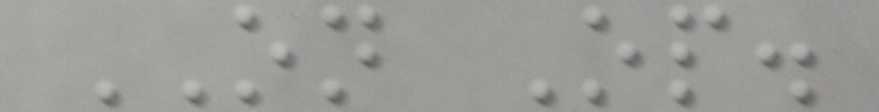ON Op.
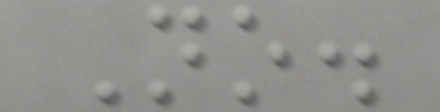No.
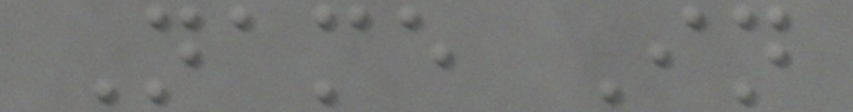Name In
